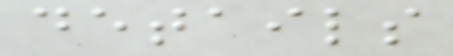details
